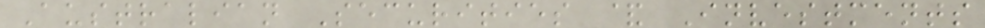Australian Securities & Investments
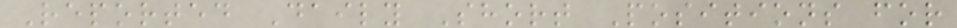Reported Daily Short Positions for
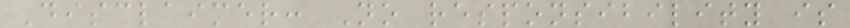Disclaimer: No responsibility is
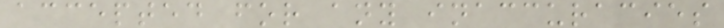accepted for any inaccuracies
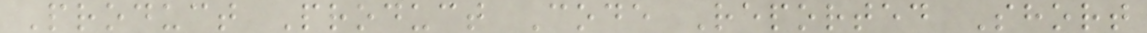Product Product Code Reported Short
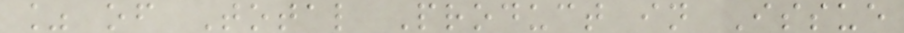% of Total Product in Issue
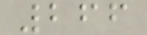266
